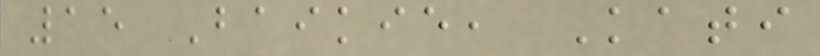15 Baikie, Kati
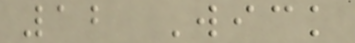12 Wick
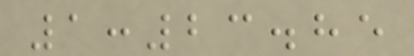1:23.85
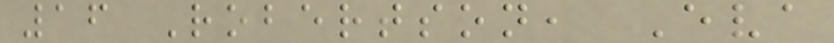16 Robertson, Eva
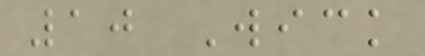10 Wick
